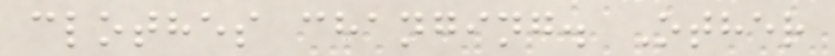clothes changing. Other
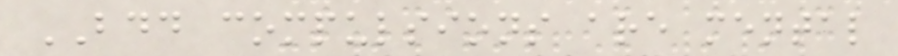BDD compulsions are mental
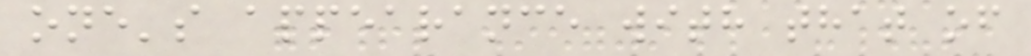one's appearance with that of
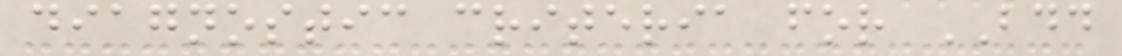diagnostic criteria for BDD
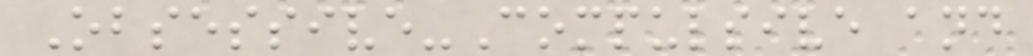Obsessive-Compulsive and
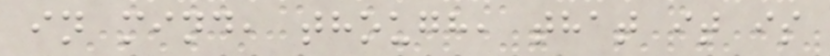in mind, though, that it is
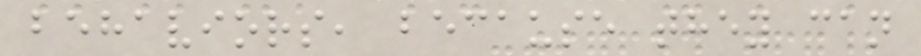behaviors, because they can
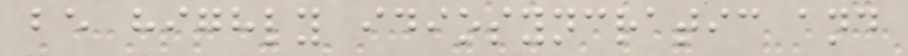be highly idiosyncratic and
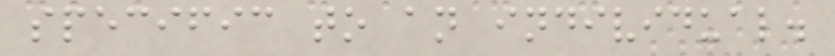specific to an individual.
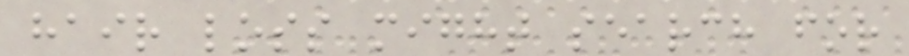hair loss might search for
